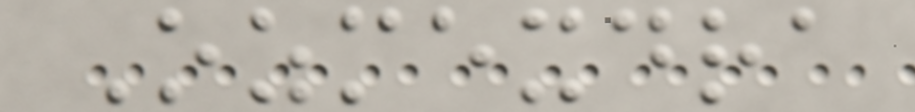Ozmexdra
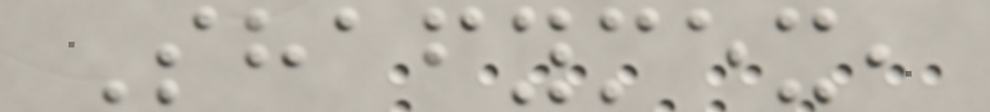Shafymex,
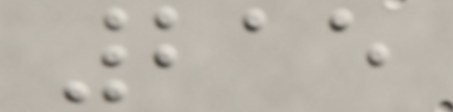215
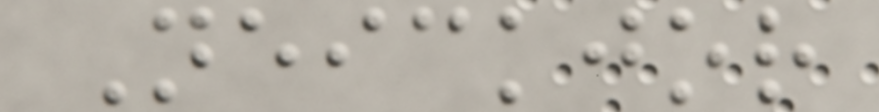Neickjor
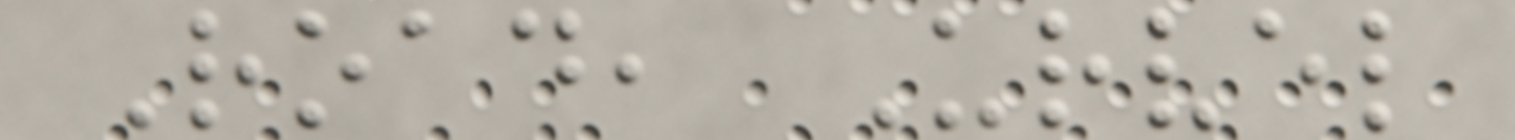Road, Urvel
